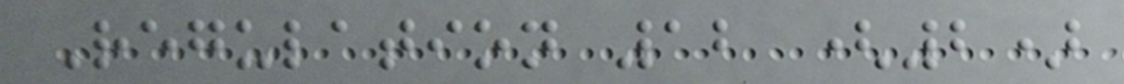Regulation 12 (2)
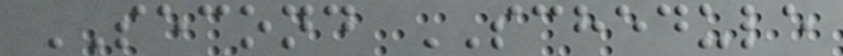SECOND SCHEDULE
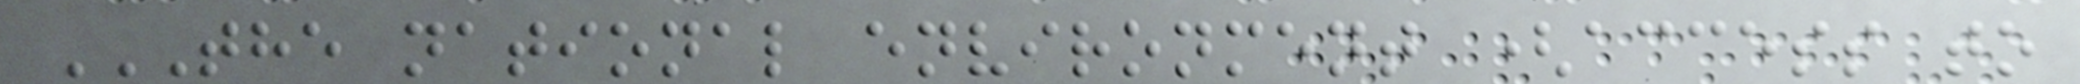THE NATIONAL ENVIRONMENT (ACCESS TO
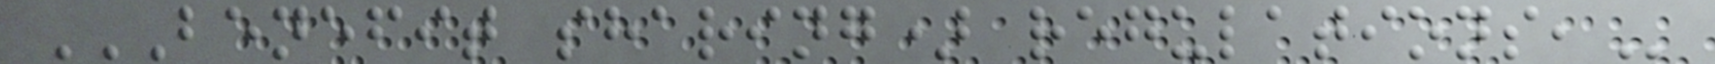BENEFIT SHARING) REGULATIONS,
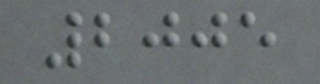2005
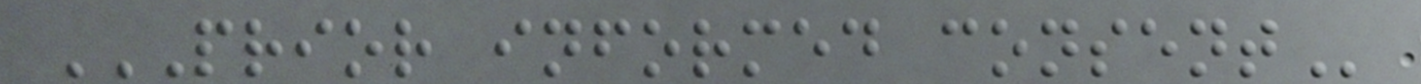PRIOR INFORMED CONSENT
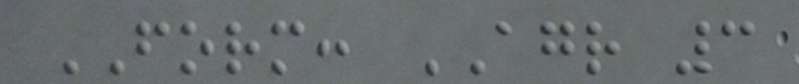FORM: AGR 3
